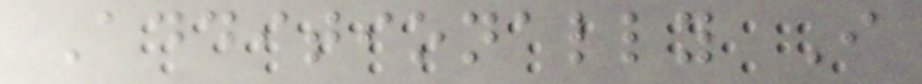Additionally I
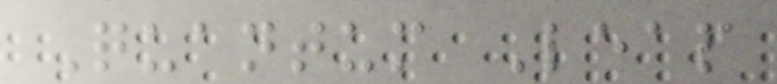Quantum Leap
